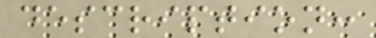description:
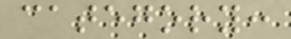category:
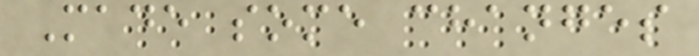Made some changes
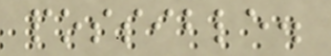possible.
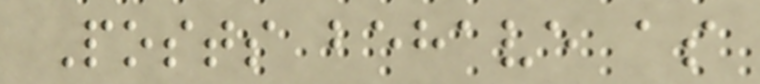Posts behave as
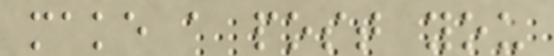make a post you
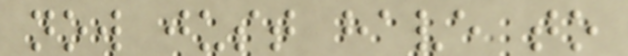now just have to
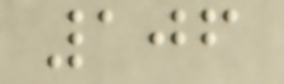106
